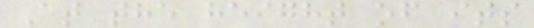At the height of its
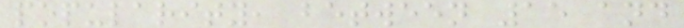popularity, between 15 and
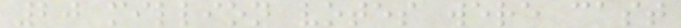20 million votes were cast
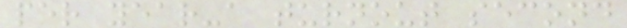per year-a turnout second
